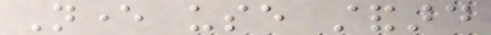Never use standard
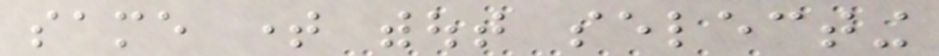same time without selecting
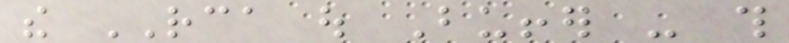the RCA out Buffer - this
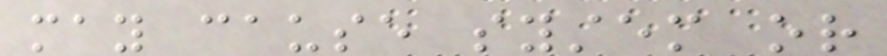may cause system or
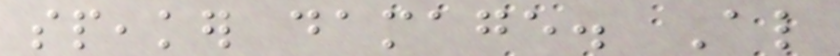speaker damage. Also
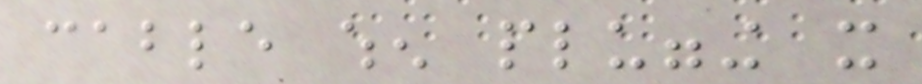cable when plugging it
